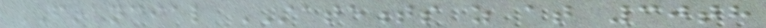FINANCIAL STATEMENTS as at 30th
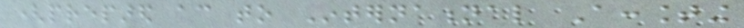(prepared according to International Accounting
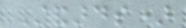Standards)
